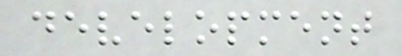development
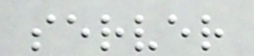server
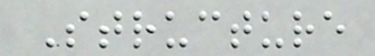Structure
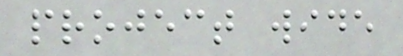project wide
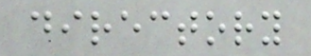directory
